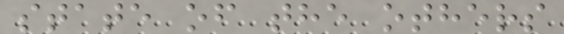state of the others
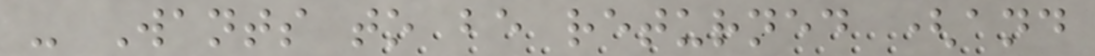- Wants to be returned (and
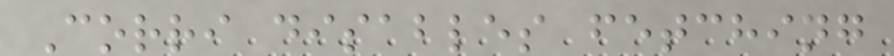Corri disables fetching
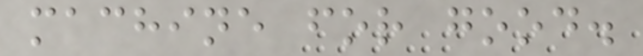machine for good.
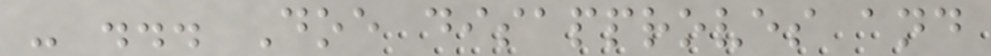- ... Doe disapproves and
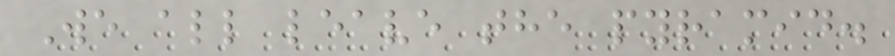We all leave the pyramid.
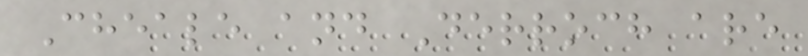Cheale and Derroch are
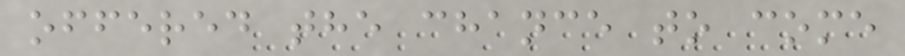offered the chance to come
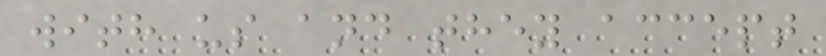with us and they accept
